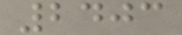2403
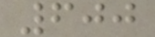600
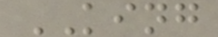KING
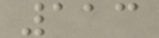113
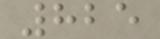825
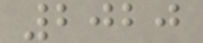2020
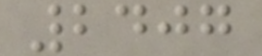2407
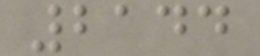2144
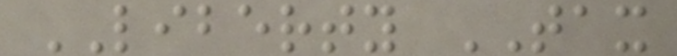LIBERTY TAX
